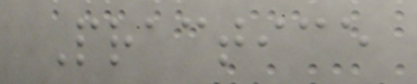Practice
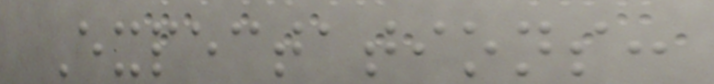Expectations:
